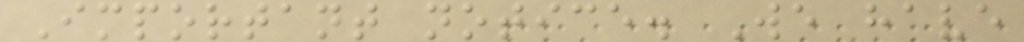Important notice. We have
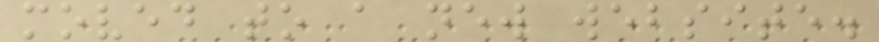moved to a new website.
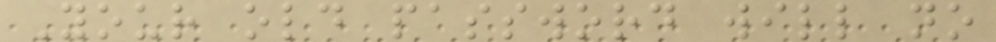Your old password will no
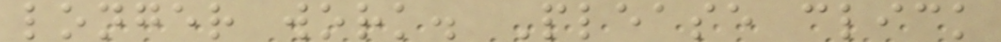longer work. Please click
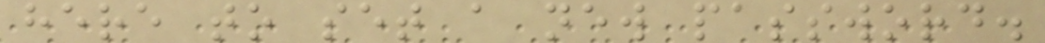here to set a new password.
